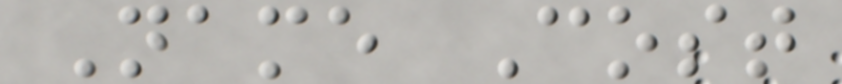Name Cost
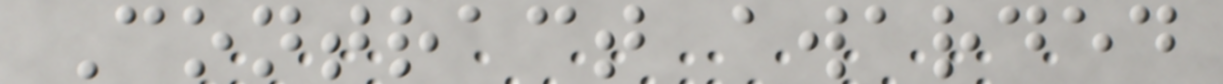Contract awarded
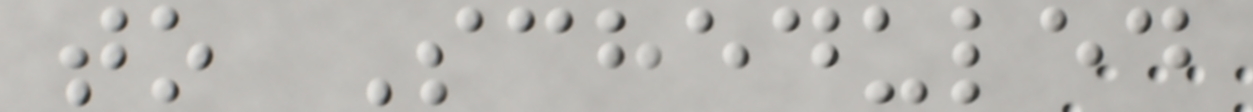to Scheduled
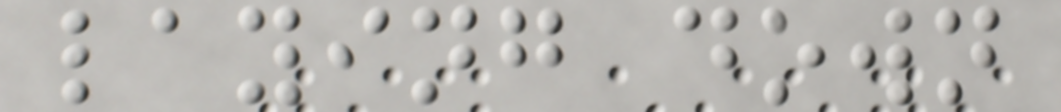laying down
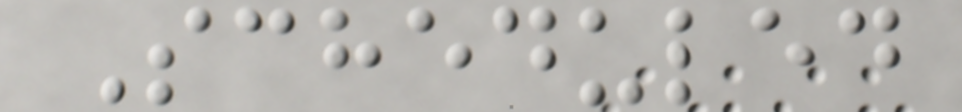Scheduled
